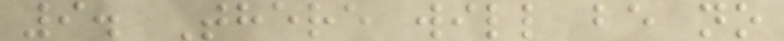9. There will be no
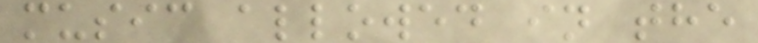music allowed in the
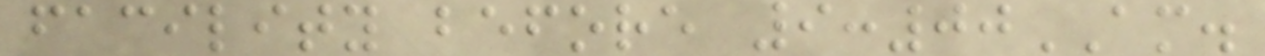facility before 9:00AM.
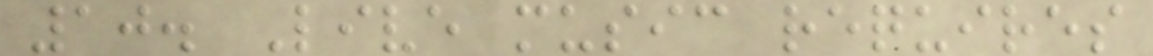10. Live music requires
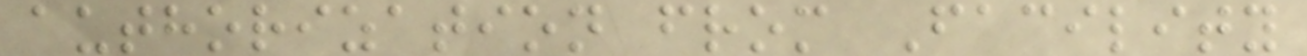authorization from Facility
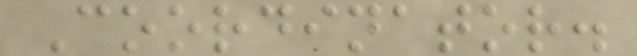Coordinator.
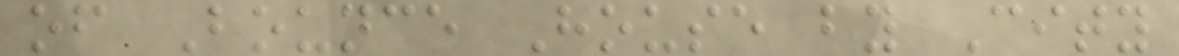of Bounce House by City
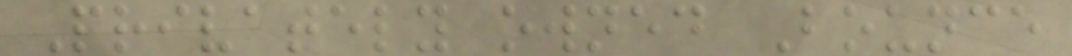Privately owned Bounce
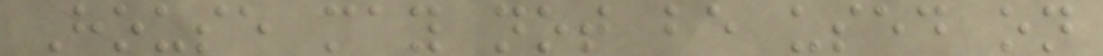House may not be used on
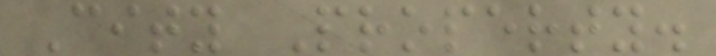City Property.
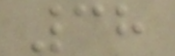38
